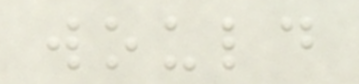would
